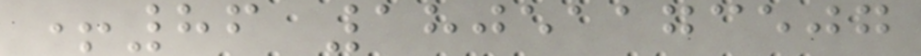+86 18051173507
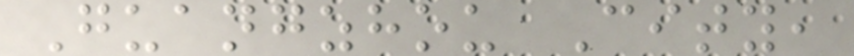Guangzhou City,
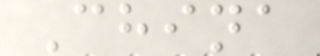China
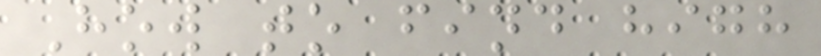How to find high
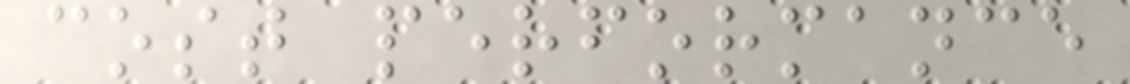cost performance
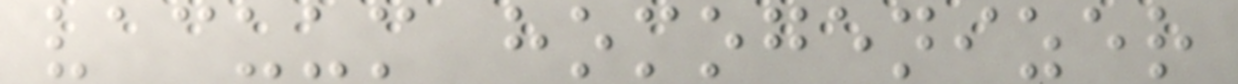vacuum homogenizer
